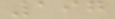197
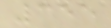355
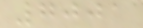7001
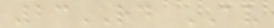23RD AV
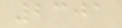2301
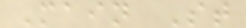Main St
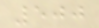500
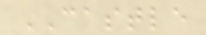CASTLE
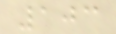103
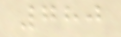780
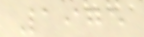1975
